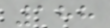188
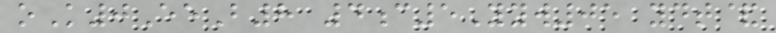oK0EeB8 4c5Yyw05 ydt&
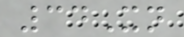34Xn
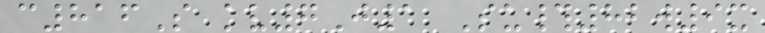c816S kv7J1 Su#82w9x
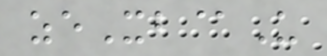zeXb@U
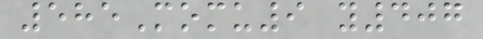585Momu9 y407
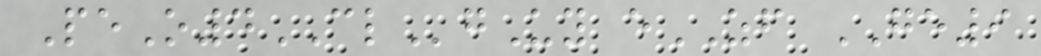PeO4CLgUy eZF GE9
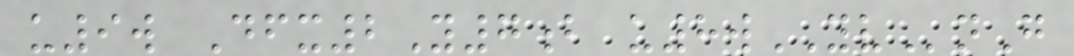u9w Dfx2Y7b u8wYVnG
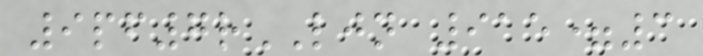9pf7rLJN 915=3
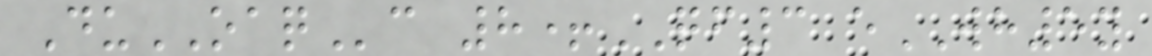DuOAQc 8+QF3 eWH5y
